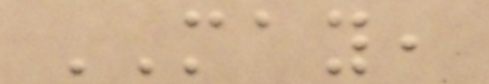MAY,
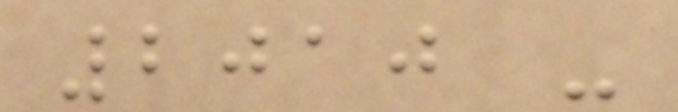2010 -
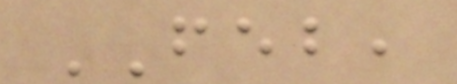FEB,
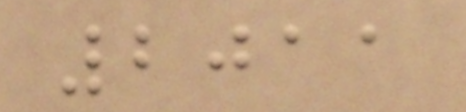2011
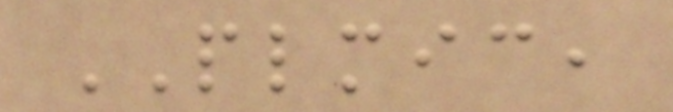PLMIC,
